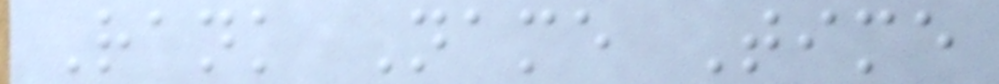Rank Name Time
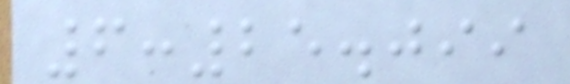6:25.099
